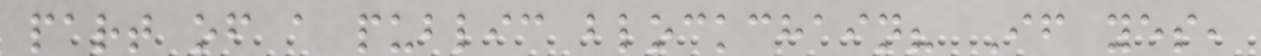part of a public blockchain? If yes,
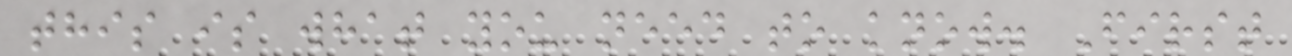this is what you need to know. First
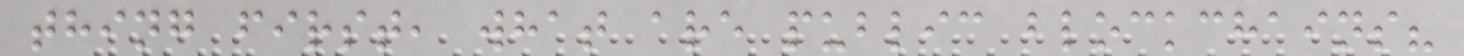thing first, what are public blockchains?
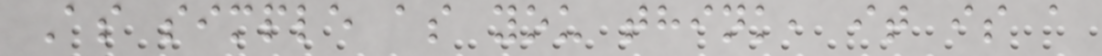As simple as you think, it is a
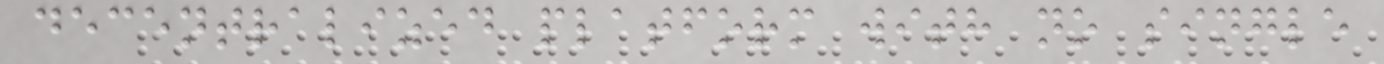decentralized platform with no single
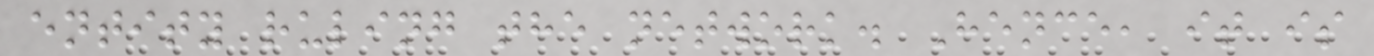entity ruling the network. Hence, it is
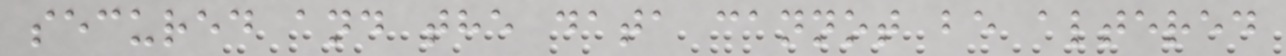secured and the data cannot be altered
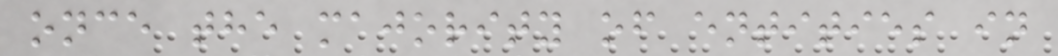once the majority of entities in
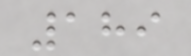189
